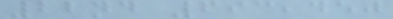22nd 693,450
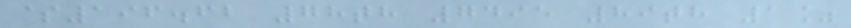$196.62 78th 7495 89th 1%
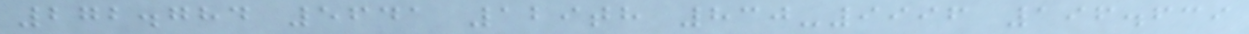272.784 5641 129th 830-9996 196.639
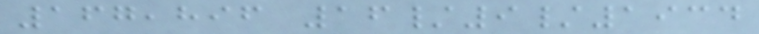167,896 16/9/1934
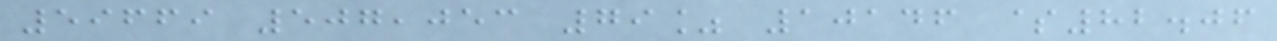59669 507,053 79% 10146 $82.06
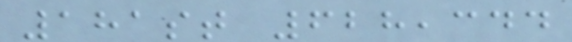181st 628,344
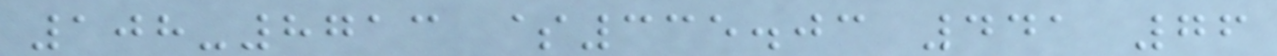108-8713 $335.03 441 76
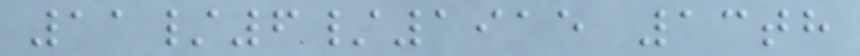11/6/1915 13th
